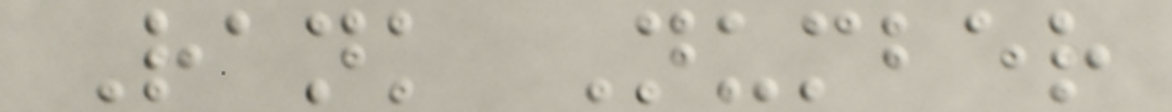Rank Number
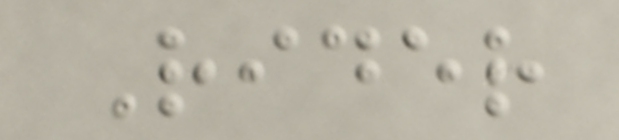Rider
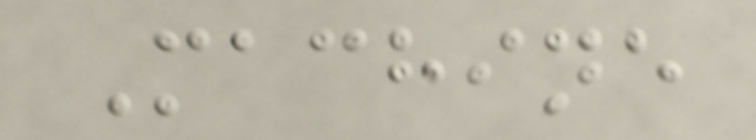Machine
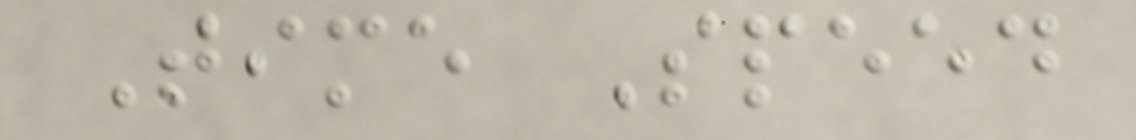Time Speed
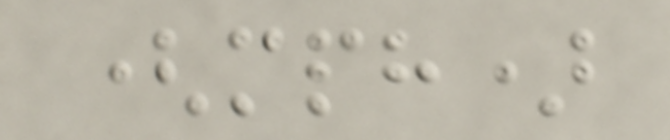(mph)
